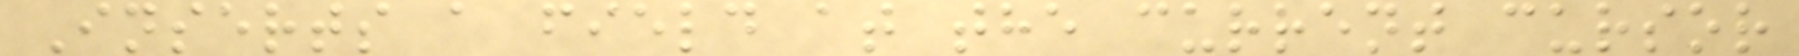Inserts a field at the current cursor
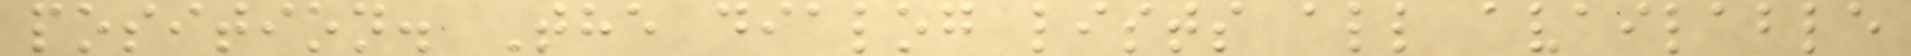position. The dialog lists all available
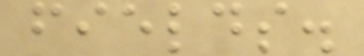fields.
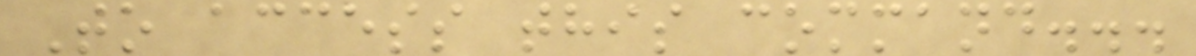To access this command...
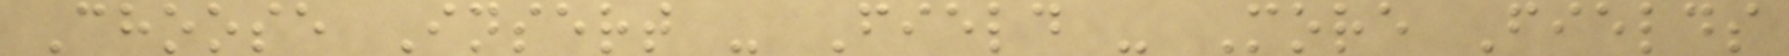Choose Insert - Field - More Fields
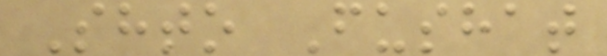Shto Fushat
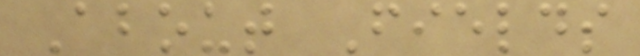About Fields
